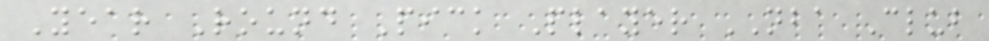Year Round Pick Player NBA Club
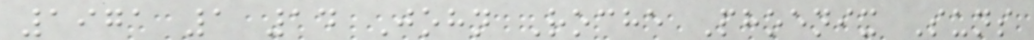1971 1 14 John Roche Phoenix Suns
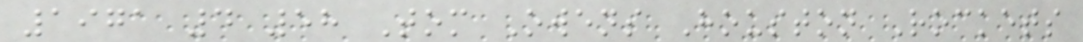1971 4 58 Tom Owens Houston Rockets
